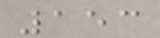153
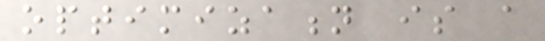optimization is a
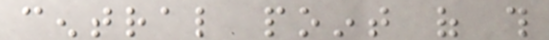central point of this
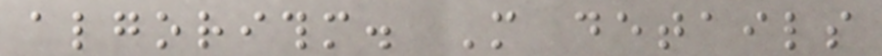algorithm. More details
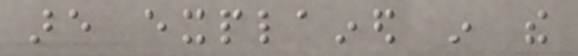are explained in the
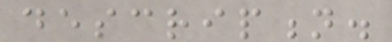description.
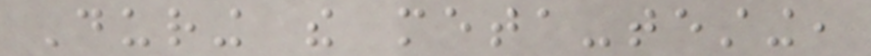During the meta-testing,
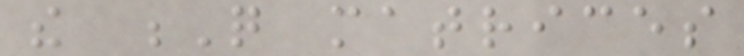the Q matrices
